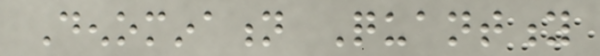Denomination Quantity
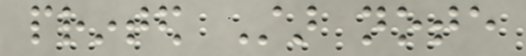printed Star note
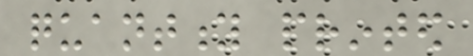quantity printed
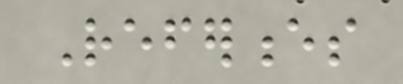References
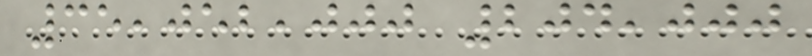35,052,000 204,000
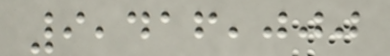9,416,000
